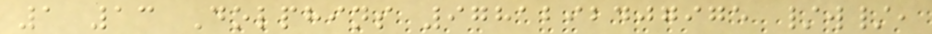1 13 Dolphins 9781292407975 /w/,
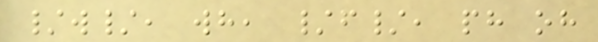/w/, wh, /f/, ph oh
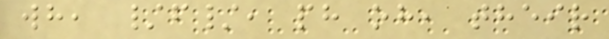wh, /f/, ph oh, their
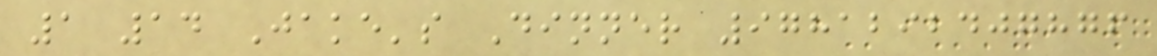1 14 Jake's Dinner 9781292407876
